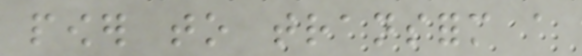power to transform a
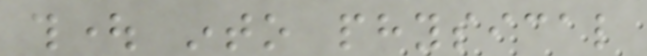thought into physical
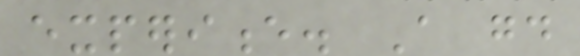experience. A good
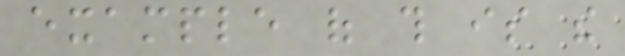example of this is the
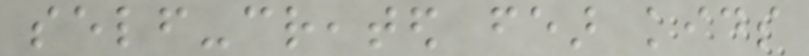self-created fear kids
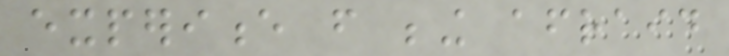experience from being afraid
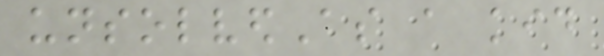unsolvedAs a kid
